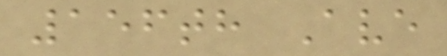156th Ave
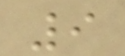9
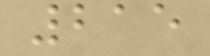215
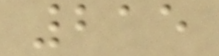215
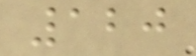120
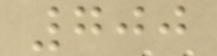700
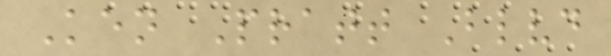Ken Pratt Blvd
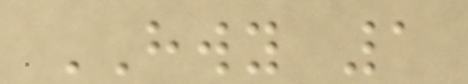HWY 1
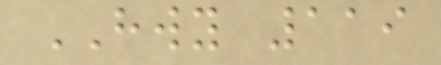HWY 119
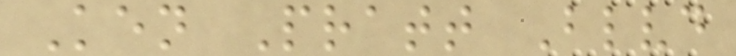Ken Pratt Blvd
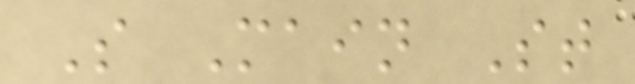S Main St
